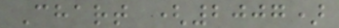Chart (2007)
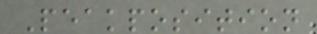Peakposition
